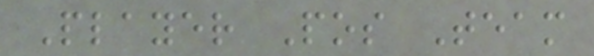Player Pos Team
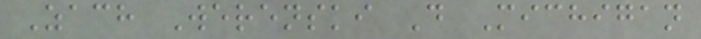Zach Werenski D Michigan
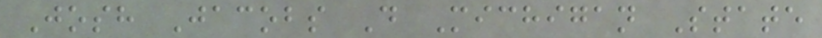Josh Jacobs D Michigan State
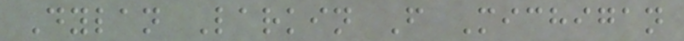Dylan Larkin F Michigan
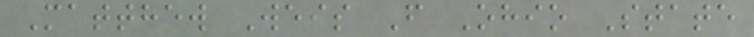Matthew Weis F Ohio State
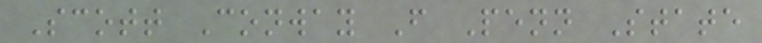Scott Conway F Penn State
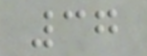37
